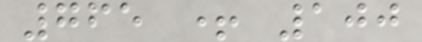765 + 100
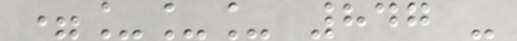=___ 847 -
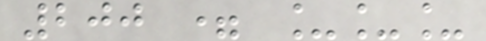200 = ___
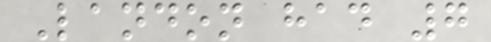Landon had 7
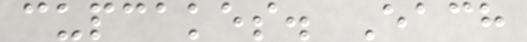cupcakes. Each
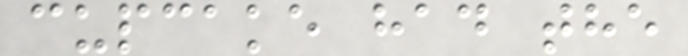cupcake had the
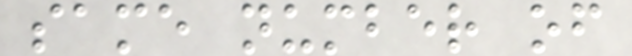same number of
